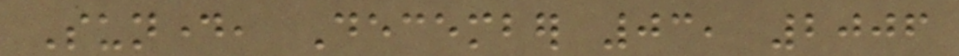Sunday, December 03, 2006
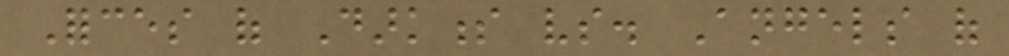Forces of Darkness vs. Angels of
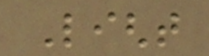Light
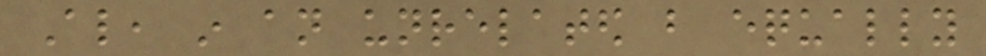Also, in an unrelated but equally
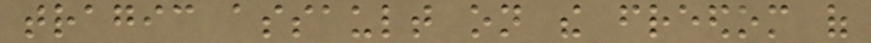tragic assault on the freedom of
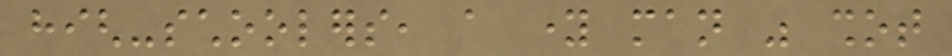high-schoolers, a young man was shot
